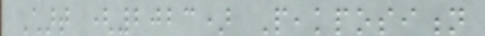Chart (2023) Peakposition
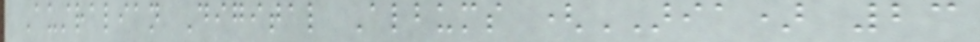Australian Digital Albums (ARIA) 23
